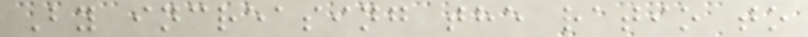By increasing the ratio to
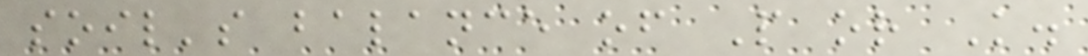soil's balance of P or K.
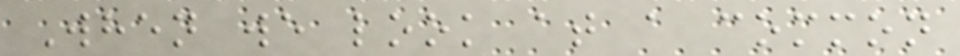When we look at a common
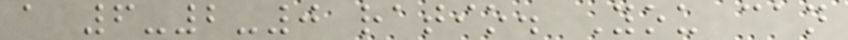a 6-2-0 ratio. You can
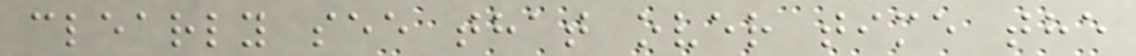clearly see that over time the
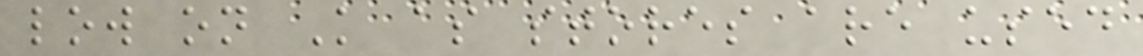low on K as stores are used
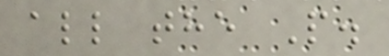all the P.
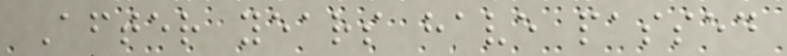After years have passed
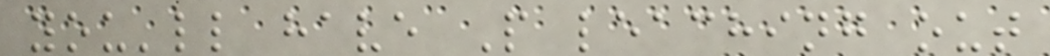you'll have P leaching out
